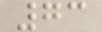73
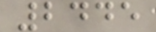2445
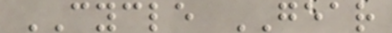CYCLE GEAR
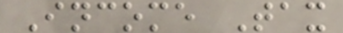Income Tax
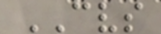CVS
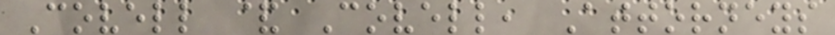Covell & Covell, Attorneys
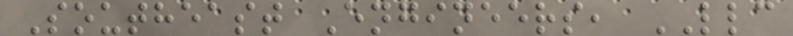Southeast Engineers, LLC
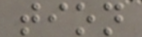tion
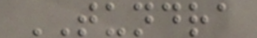TUNDRA
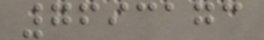7693173
